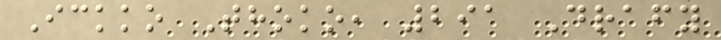Ickko Thoko, 291 Drafy
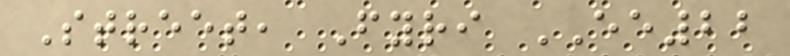Street, Fyri EE22
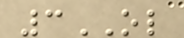3OL
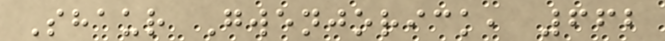Shaur Gwenjorick, 662
